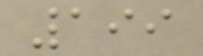199
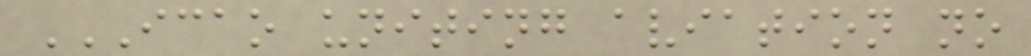ICAO UNITING AVIATION NO
